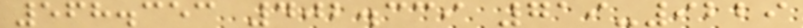568.353 402.339 719-9229
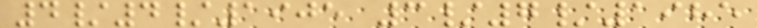4/4/1905 3/7/1985
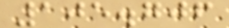105.706
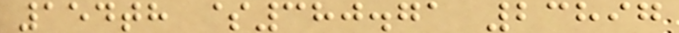154th $380.71 23897
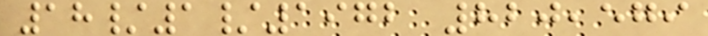18/1/1972 820,579
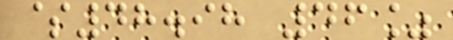$48.98 46%
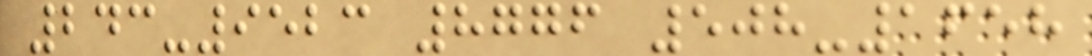243-9523 8776 508-1658
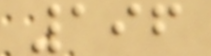196
